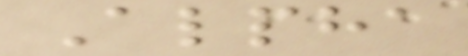Alpha
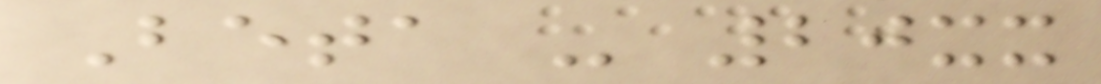Beta - 20xx
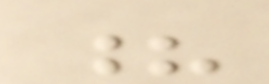?
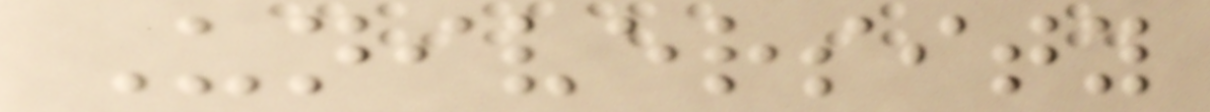University
